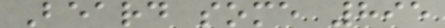Beard some 895
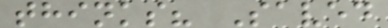thinks? Saved
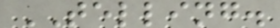TELLING.
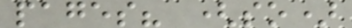pages? (so)
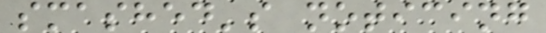smashed's noticing
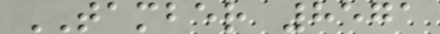TAMBER 8571
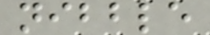nibble
